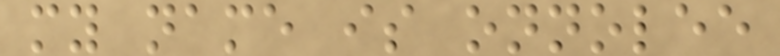my name is onnolee
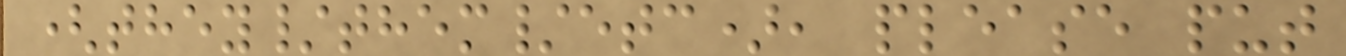(they/them/etc), please put
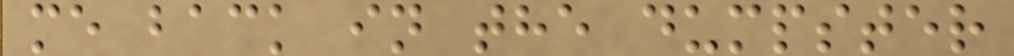me back in the dumpster
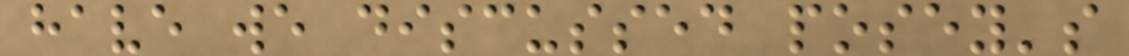have we discussed posey's
